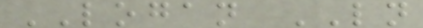LOGAN LN
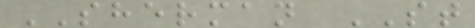SHERMAN ST
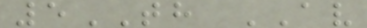5TH AV
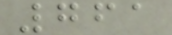761
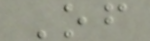Of
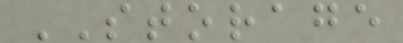STORAGE
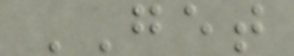GET
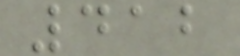412
